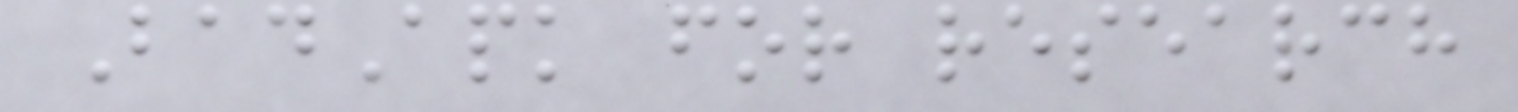BadApk for research
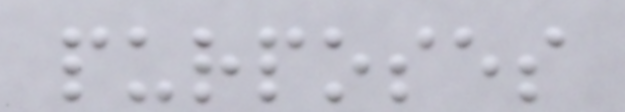purposes
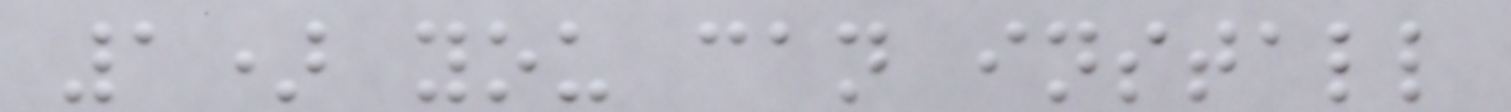1) you can install
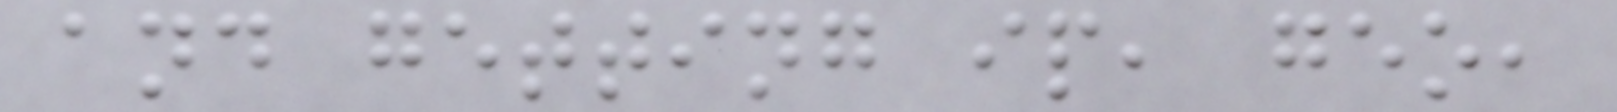and getting ip, geo,
